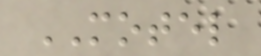MOTEL
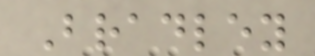Bradley
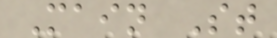Main St
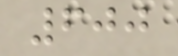600
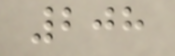208
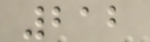212
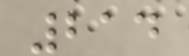214
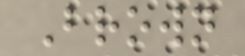Brown
